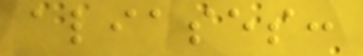aliases:
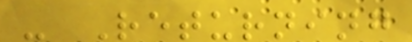- Returning
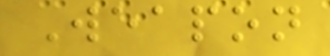Weapon
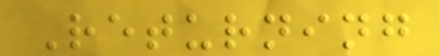Returning
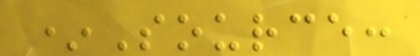*Source:
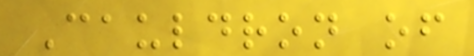Cauldron of
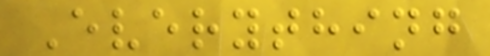Everything
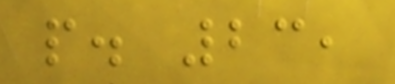p. 23,
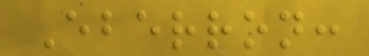Eberron:
